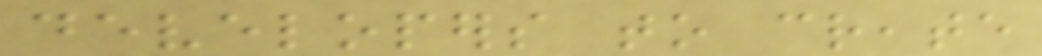developers to create
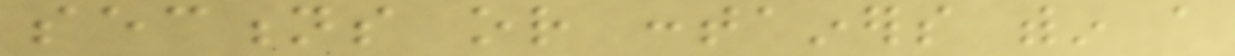sections or containers within a
